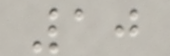10
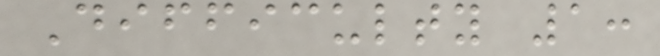Difficulty 1:
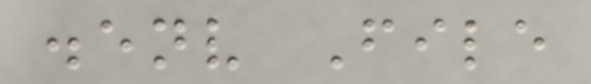.env File
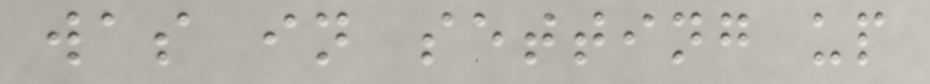was in setting up
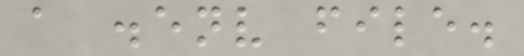a .env file.
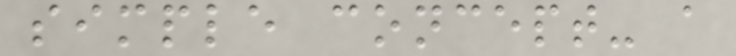simple concept- a
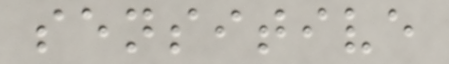sensitive
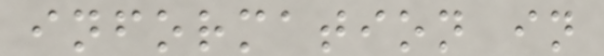information in
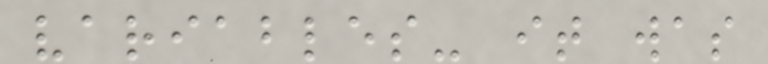variables- it was
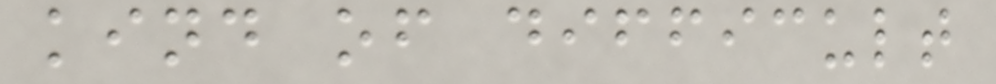kind of difficult
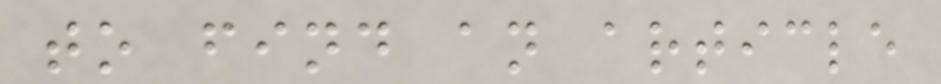to find an article
